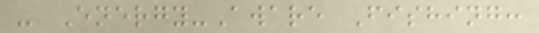- Energy-Aware Fishing:
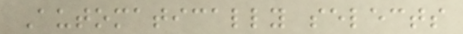Automatically selects
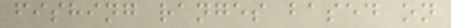fishing ranges based on
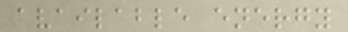available energy
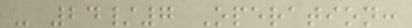- 24/7 Operation:
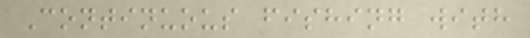Continuous fishing with
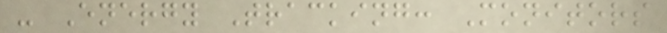- Energy Tracking: Monitors
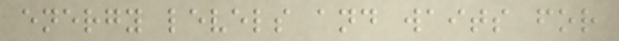energy levels and waits for
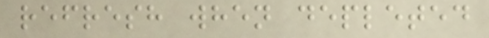refresh when depleted
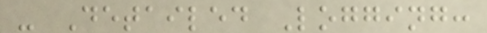- Detailed Logging:
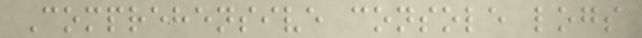Comprehensive console logs
